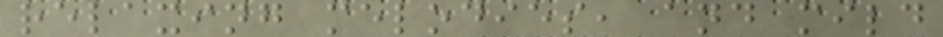relaxing melodies, and mild
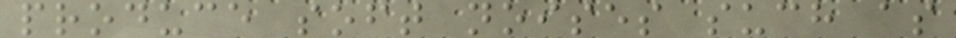produce soft noises such as
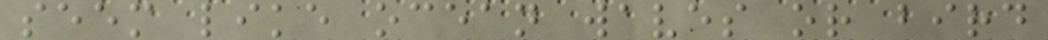seem like ocean waves or bird
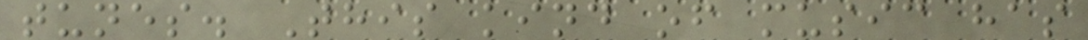tunes. This kind of music has
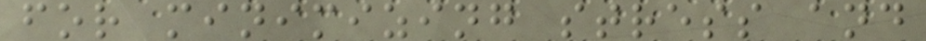for minimizing stress and
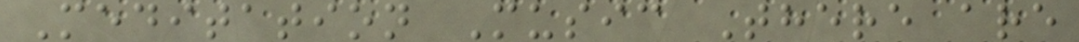Meditation Music There are
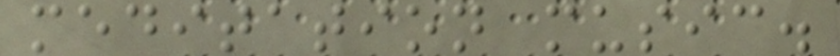meditation music.
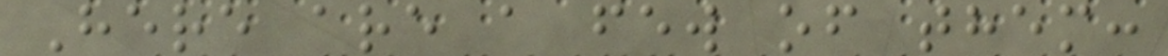Here are a few of them:
